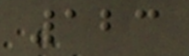123
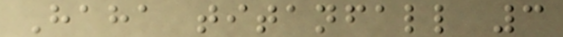Haha titanfall 3
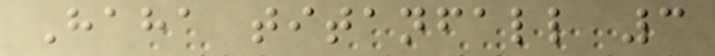Haha titanfall 3
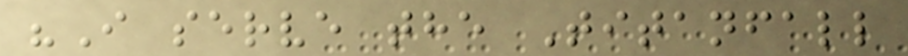"I serve the Titanfall
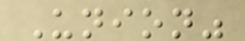Union"
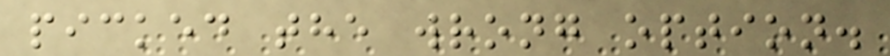picked the wrong option.
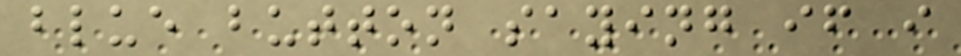blue button saying if i
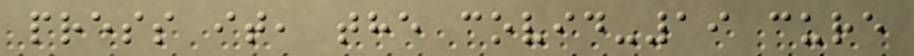press it, the covid-19 cure
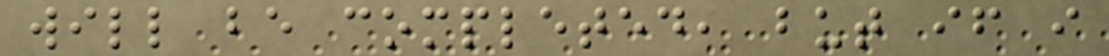will be completed, but if i
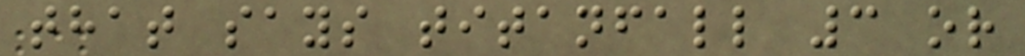that says titanfall 3 or
